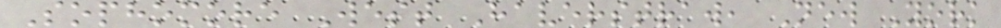Sophomore West Haverstraw, New York
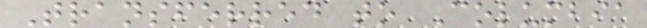Transferred to Columbia
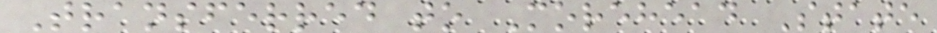Transferred to Morehead State
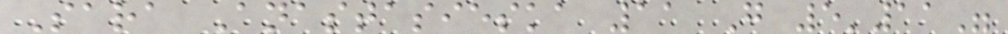Sara Anastasieska 11 G 5'11"
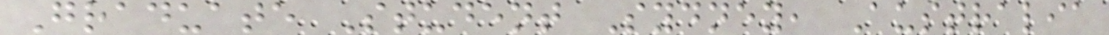Graduate Student Sydney, Australia
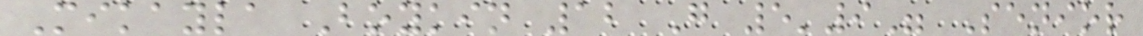Mikayla Boykin 12 G 5'9" Senior
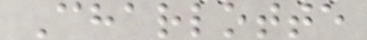Charlotte
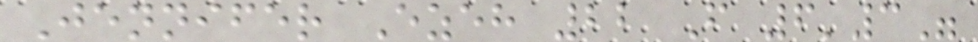Jennifer Ezeh 22 F 6'3"
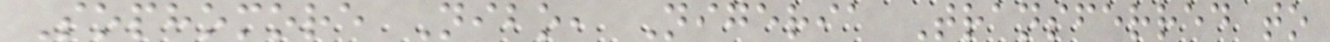Sophomore Nibo, Nigeria Transferred to
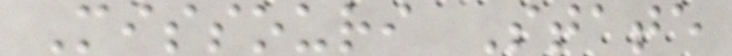Missouri State
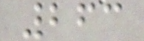263
